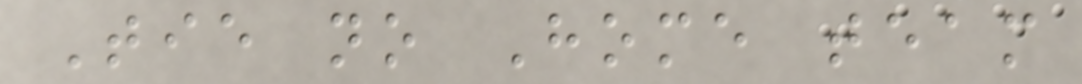Tie no Home team
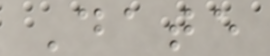Date
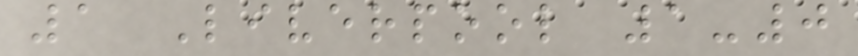1 Liverpool 1-0
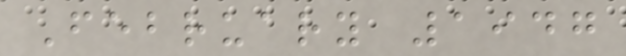February 1947
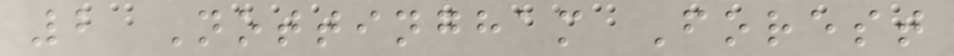2 Nottingham Forest
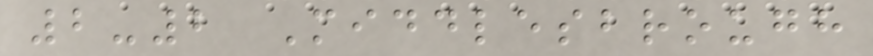2-2 Middlesbrough
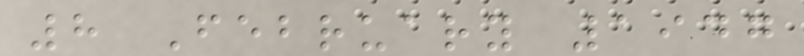8 February 1947
